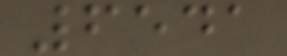6541
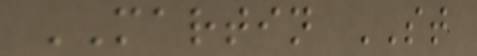MARTIN ST
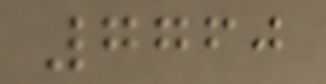7760
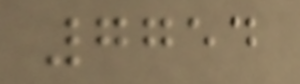7754
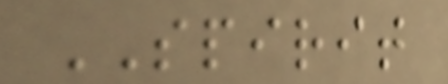SPIRIT
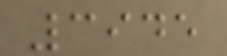3945
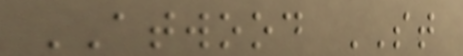ATWOOD ST
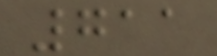711
